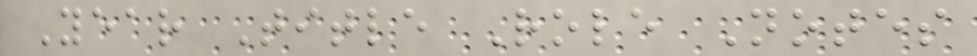Year Title Role Notes
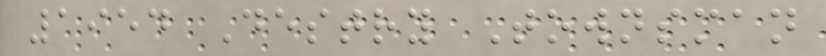1954 Destry Townsman
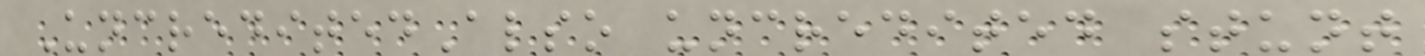UncreditedAlso uncredited stunt
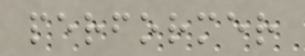performer
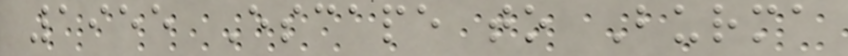1955 Escape to Burma
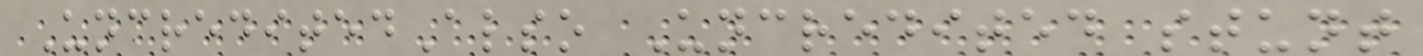UncreditedAlso Uncredited stunt
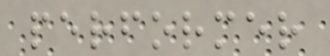performer
